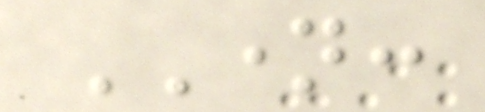NAME:
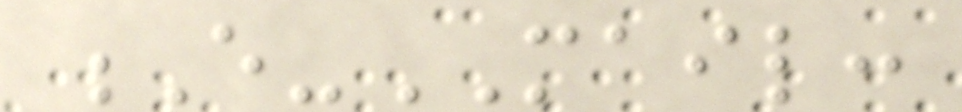E-MAIL:
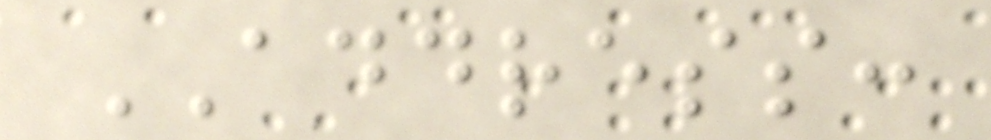ADDRESS:
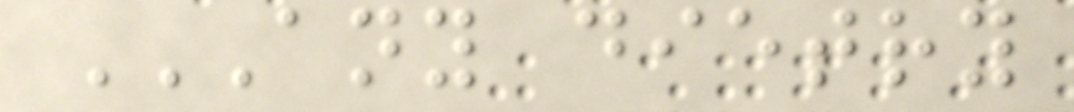ANY DIETRY
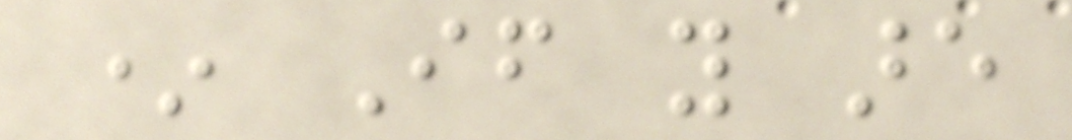* If you are
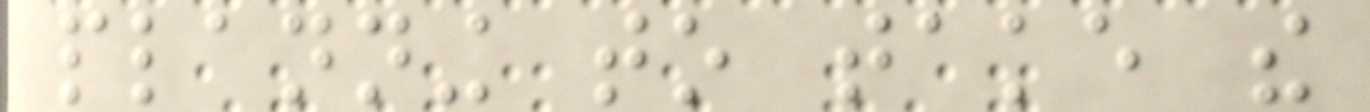planning to take the
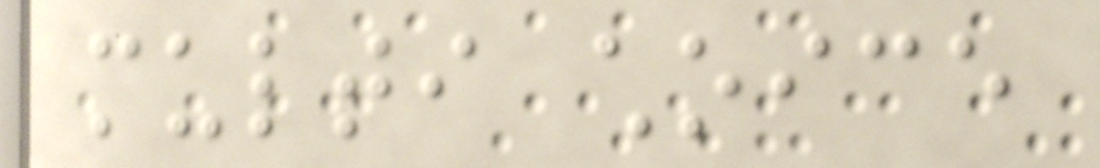multi choice
